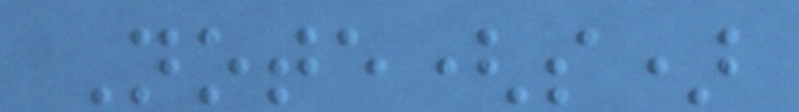Note(s)
